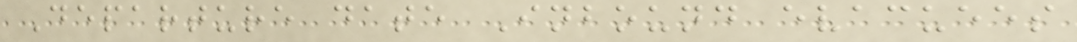Departure date Inbound evacuees
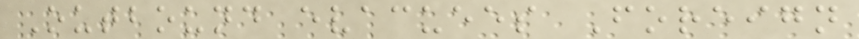Outbound evacuees Foreign
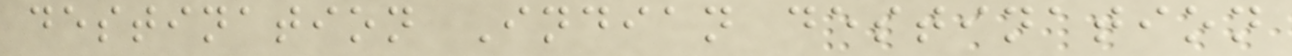destination Indian destination
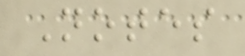Notes
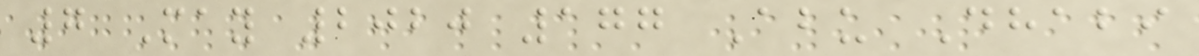7 May 2020 177 Abu Dhabi
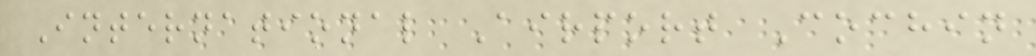International Airport Cochin
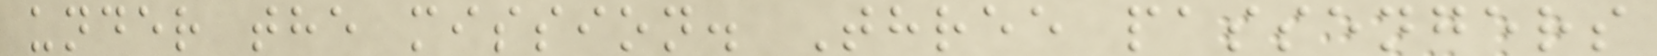under the mission. Three passengers
